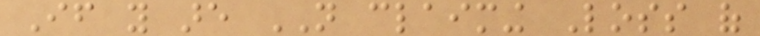If you are NOT claiming Loss of
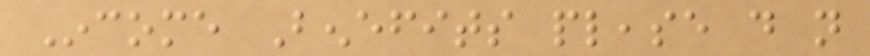Income Benefits please do not
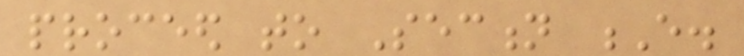proceed to Section E.
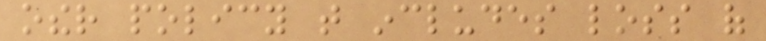other policy that includes loss of
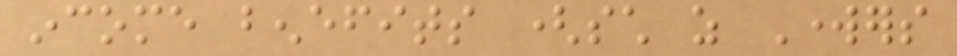income benefits (such as Workers
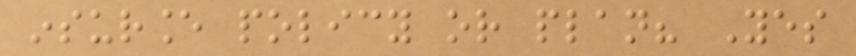insurance policy or plan? Yes
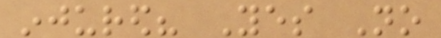injured? Yes No
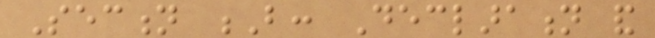Section B: Declaration and
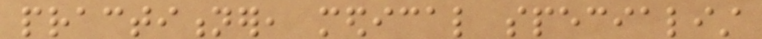practitioner, medical specialist
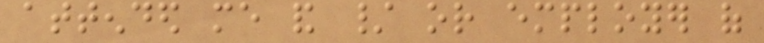attended me and / or employer of
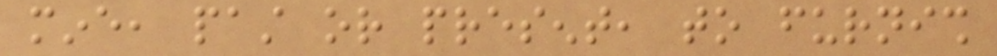mine, past or present, to furnish
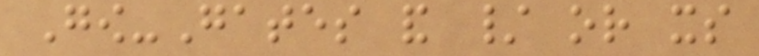Gow-Gates and / or its
